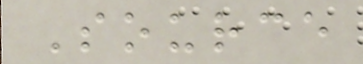Source
